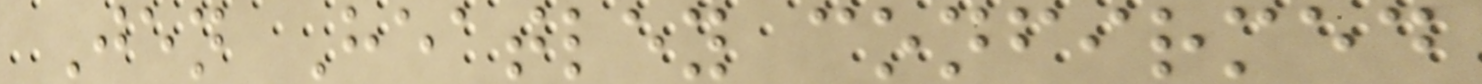Jen Heatley confirmed
